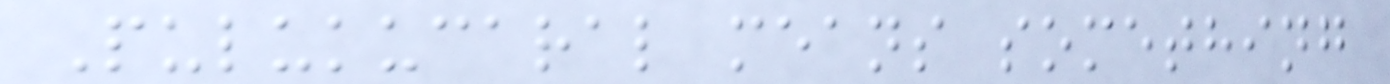Pulukucaral means something
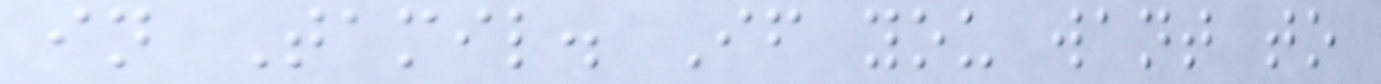in Tamil. If you want to
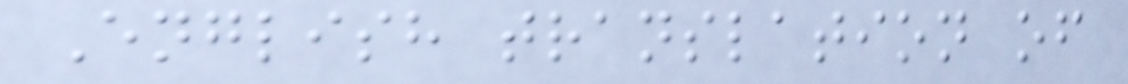English translation of
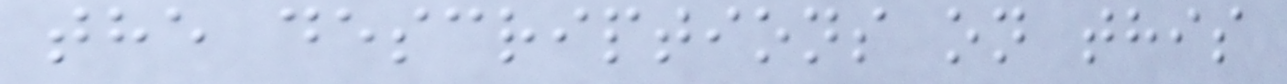the descriptions on this
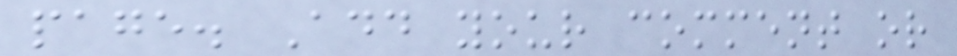page. Add your comment or
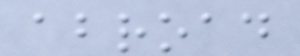abroad
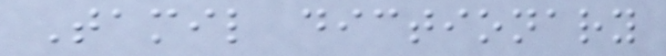Tamil dictionary
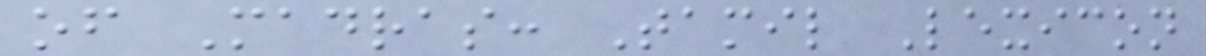of Madras: Tamil Lexicon
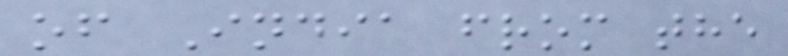of India from the
